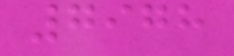7978
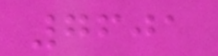7601
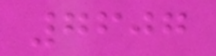7607
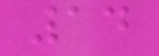14
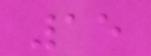15
